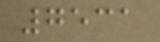7531
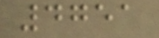4751
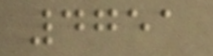4751
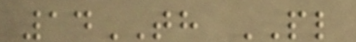14TH PL
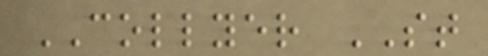COLLYER ST
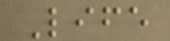Life
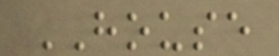HOUSE
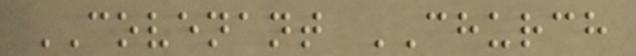COVENANT CHURCH
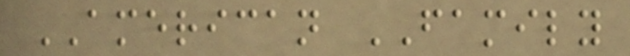AMERICAN FAMILY
